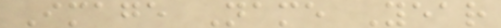Image Name Year
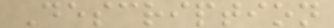Description
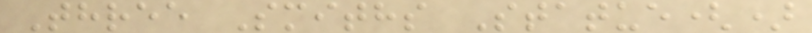Three Smiths Statue()
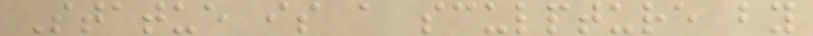Statue is a sculpture by
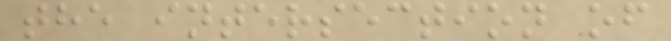the intersection of
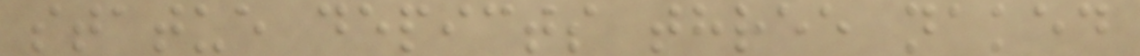statue depicts three naked
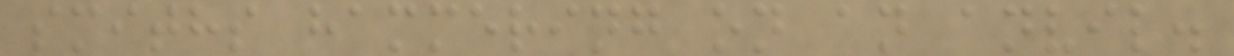smiths hammering on an anvil.
